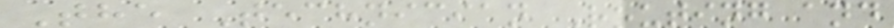The Technician Routing and
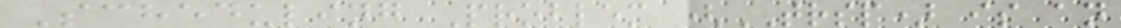Scheduling Problem (TRSP) is an
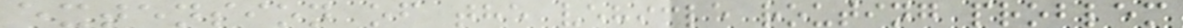extension of the vehicle routing problem
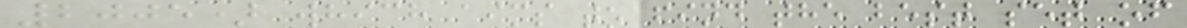2005) which aims to find the best set of
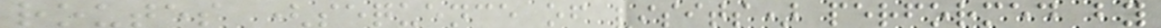routes (sequence of visits) performed by
